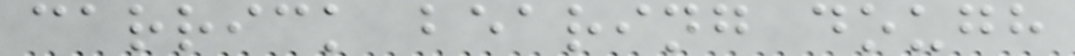carrick bearing dough
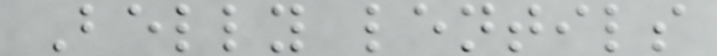Belly lentils
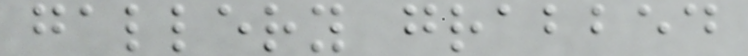gallery grabbed
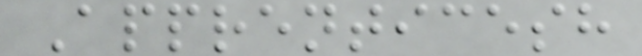Apprenticesh
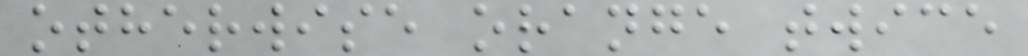otherwise orange twice
